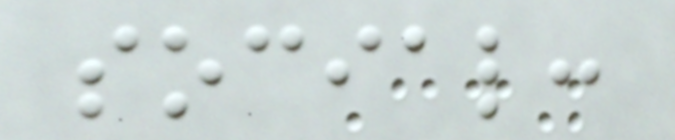social:
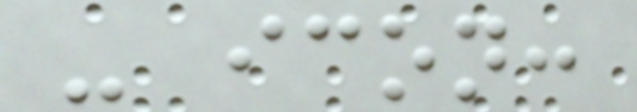- icon:
